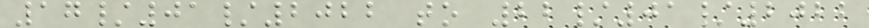17/01/2022 to 22/01/2022
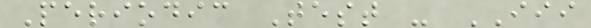Periodic Test - III
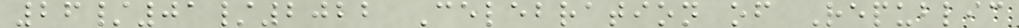26/01/2022 Celebration of Republic
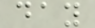day
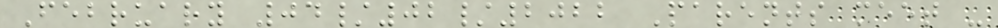February 04/02/2022 Parents meet -
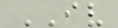IV
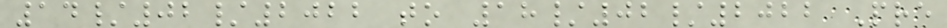14/02/2022 to 18/02/2022 Pre
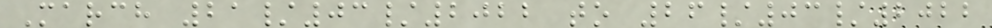March 21/03/2022 to 26/03/2022
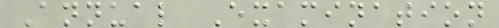Annual Examination
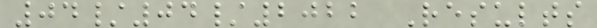04/04/2022 Results
